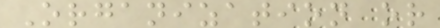Organization or
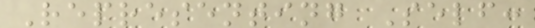Representing Self:
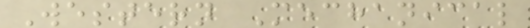Western Mechanical
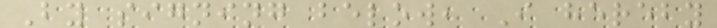By signing below, I hereby
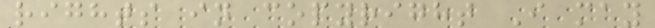rights in copyright I may
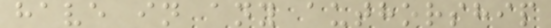have in any authorship
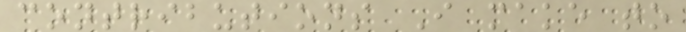contributions I make to
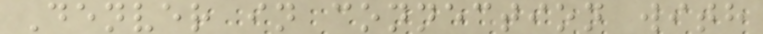Denver in connection with
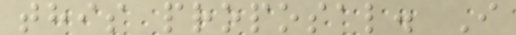this proposal. I
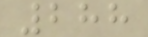288
